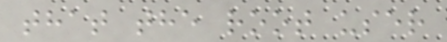that the root user
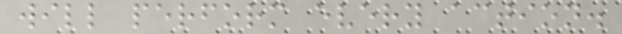will perform every action.
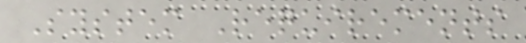System Requirements
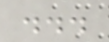...
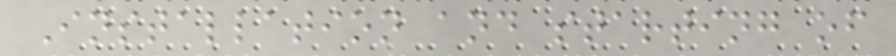Installation and starting of
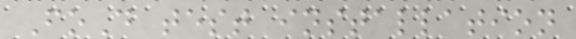FoD test installation
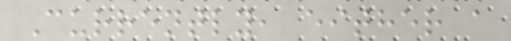Currently, either a
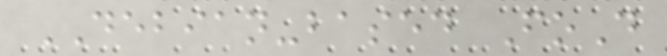DEBIAN-based FoD
